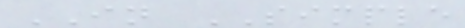IN SIMPLE
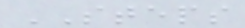STEPS
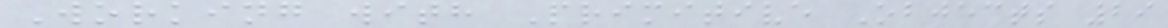Working with Primitive Objects 29
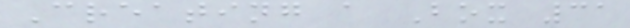Creating a Box 31
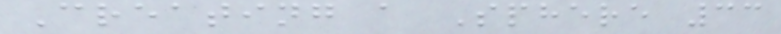Creating a Sphere 33
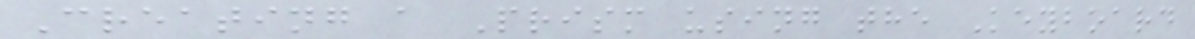Creating a Prism using the Keyboard
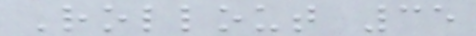Rollout 35
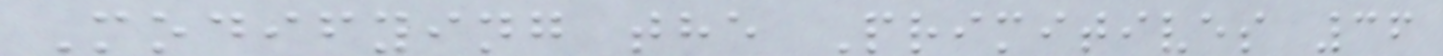Modifying the Primitives 36
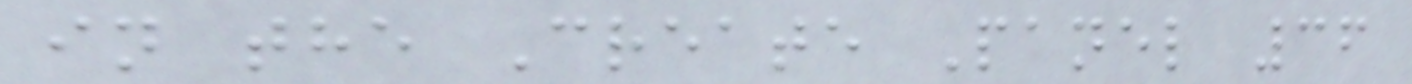in the Create Panel 36
